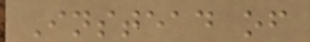Instead of
